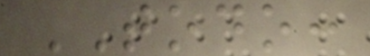TODO:
